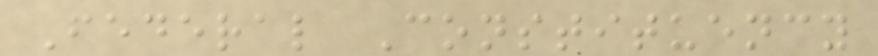Federal Constituency
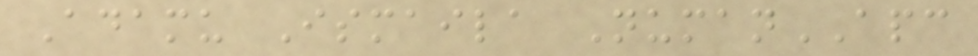Adamu Ismaila NumanAPC
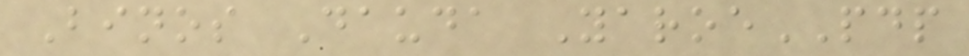Binos Dauda YaroePDP
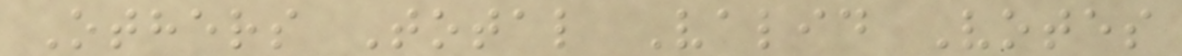Others Total Valid Votes
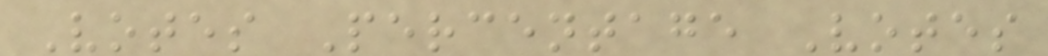Votes Percentage Votes
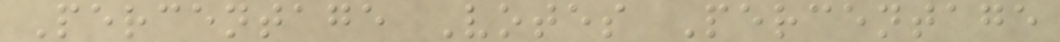Percentage Votes Percentage
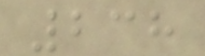238
